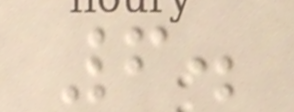6.
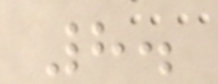8.
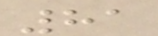81
